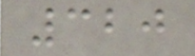320
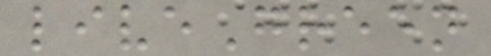liveGreen
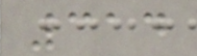314
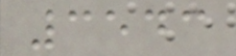3543
